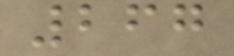267
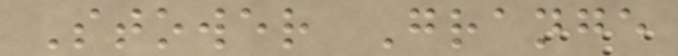Stower Grange
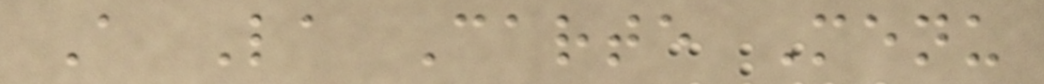A La Carte Menu
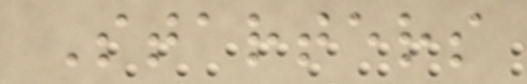Starters
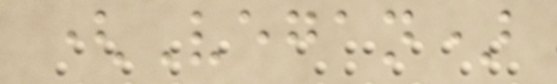(Vegan)
